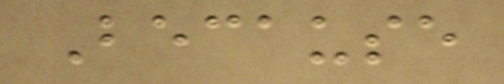Because
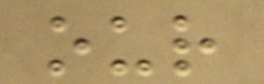our
